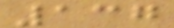137
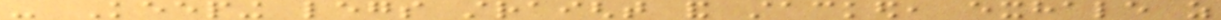- Keeping legs straight and stacked, exhale as
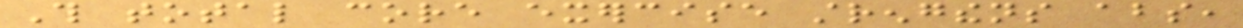This total core exercise strengthens abs,
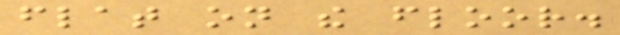flat on the floor.
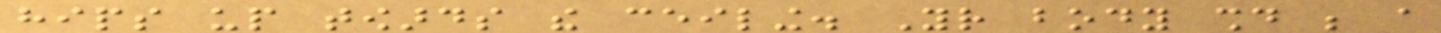hips up towards the ceiling. Your body should be a
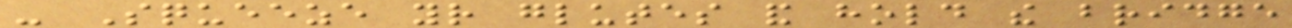- Squeeze your glutes and hold the bridge
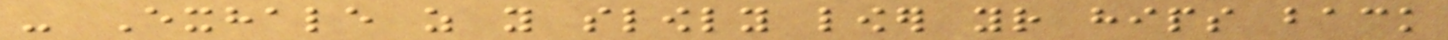- Exhale as you slowly lower your hips back
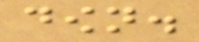down.
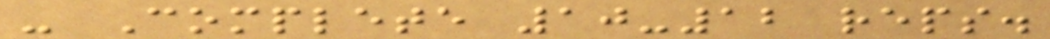- Complete 10-12 reps.
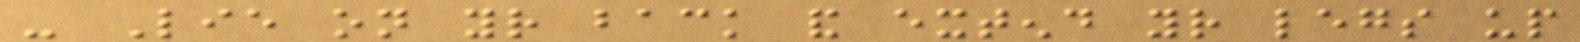- Lie on your back and extend your legs up
